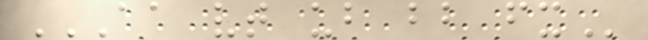AA VT UB BB FX
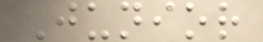Junior
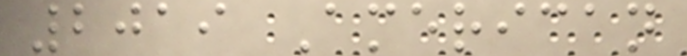2019 American
